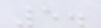5.
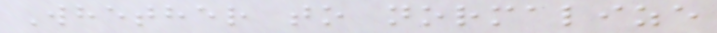Whether to normalize
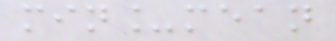min_mean
